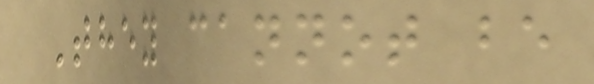They cannot be
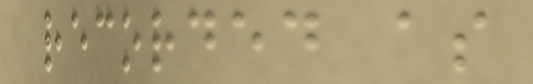recorded as
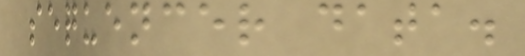sequencer data.
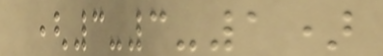(3-3-1)
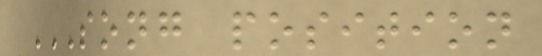SONG POSITION
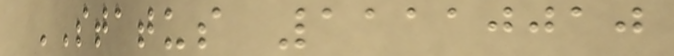STATUS 11110010
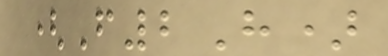(F2H)
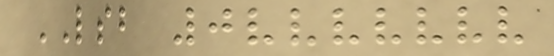LSB 0vvvvvvv
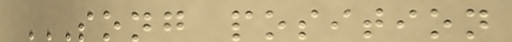SONG POSITION
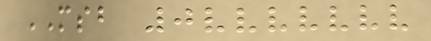MSB 0vvvvvvv
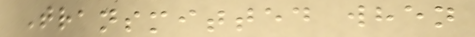Transmitted when
